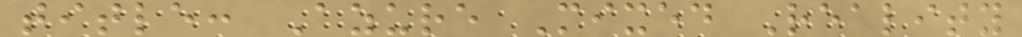title: Azure Mixed Reality
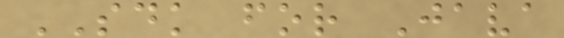SDK for Java
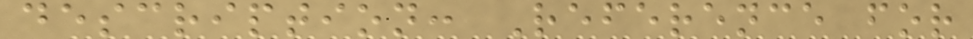description: Reference for
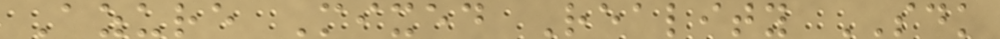Azure Mixed Reality SDK
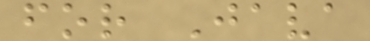for Java
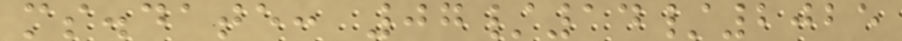ms.date: 07/14/2025
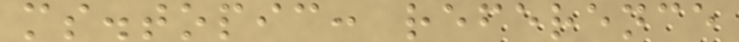ms.topic: reference
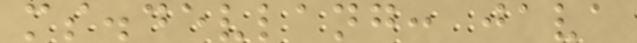ms.devlang: java
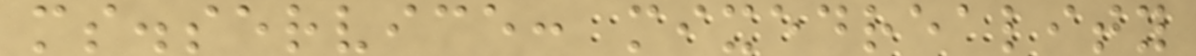ms.service: mixedreality
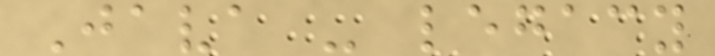Java - legacy
